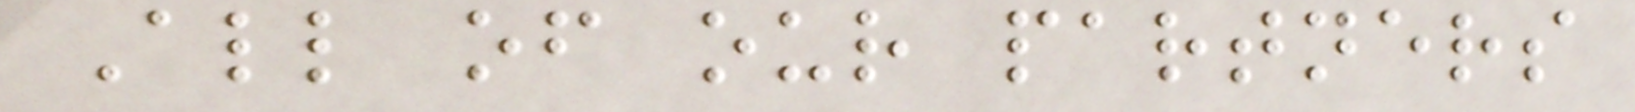All of our partners
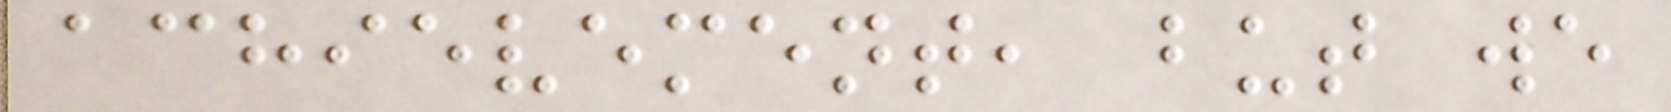achievement, but we
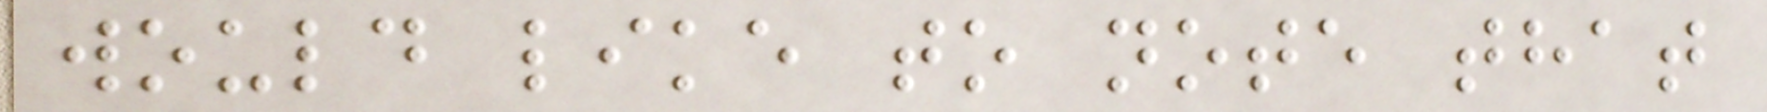would like to note that
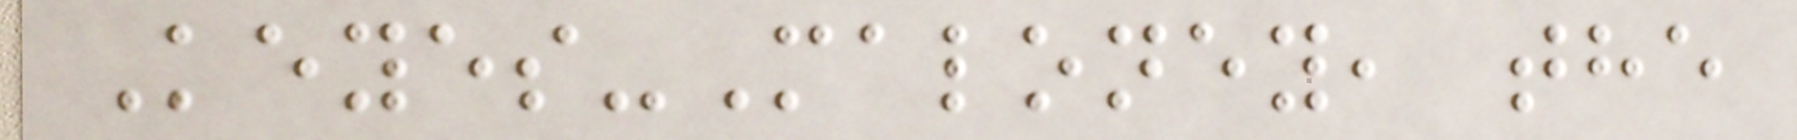Keyes-Maloney, the
